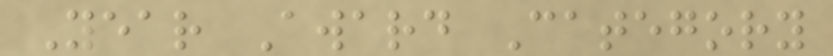Year Award Category
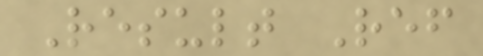Result Ref
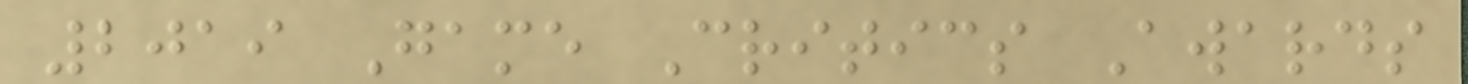2019 Game Critics Awards
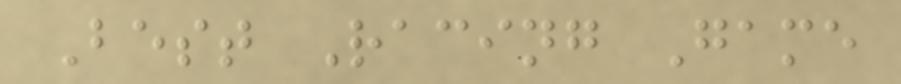Best Racing Game
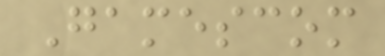Gamescom
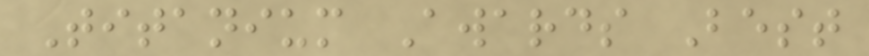Titanium Awards Best
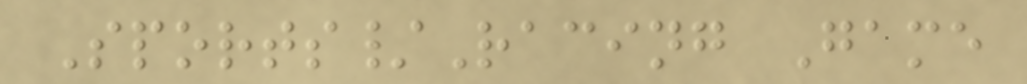Sports/Racing Game
